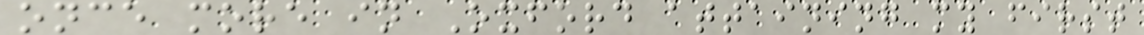once more in Oxford attaining my first
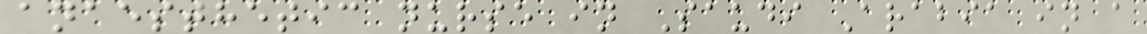anaesthetic nurse in Saudi Arabia in a
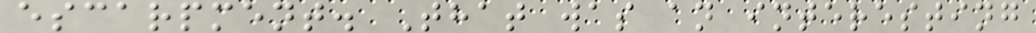escarpment. That was an interesting
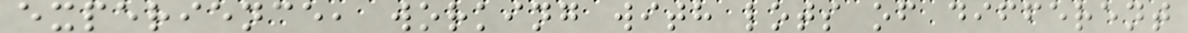experience, working with lots of different
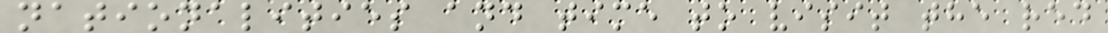nationalities and time to visit the red
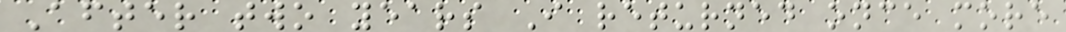After two years I returned once more
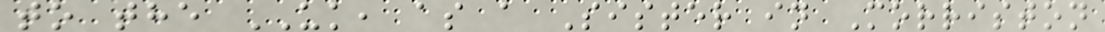to the UK, as a Sister in Morriston
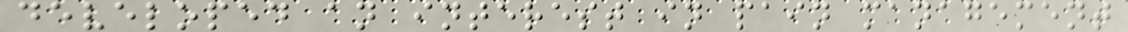developed an interest in pain management
